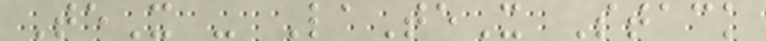TeX - LaTeX Stack
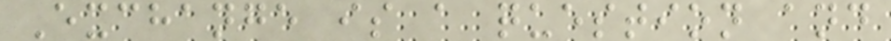Exchange is a question and
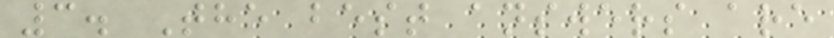3. The best answers are
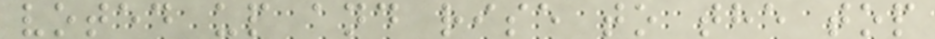voted up and rise to the top
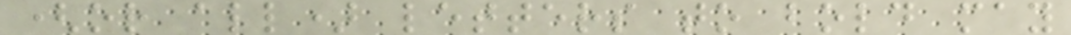(or all) letters to bold may
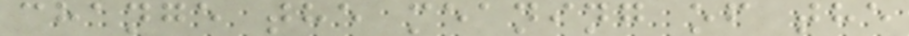change the meaning of the
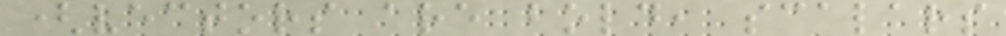(vectors are bold, scalars
